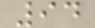94
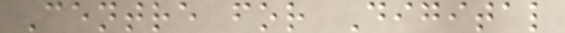Centre for Digital
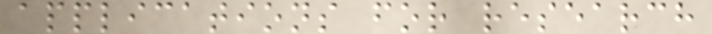applications for research
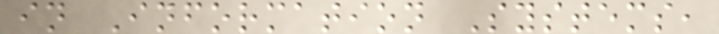in Information Systems,
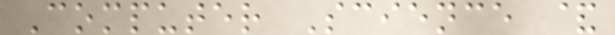Computer Science &
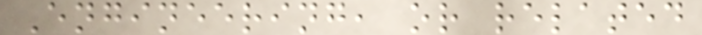Engineering, or related
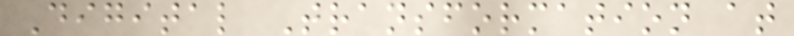Digital Transformation at
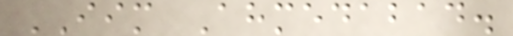IIM Ahmedabad.
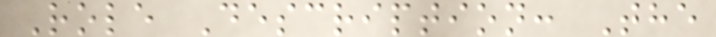Role Description: The
